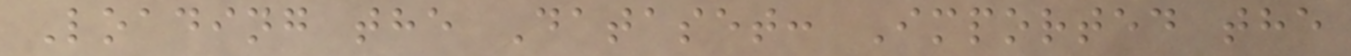Loading the Dataset: Imported the
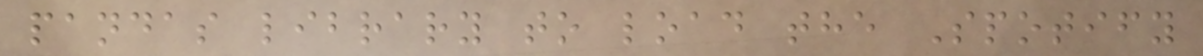pandas library to load the Spotify
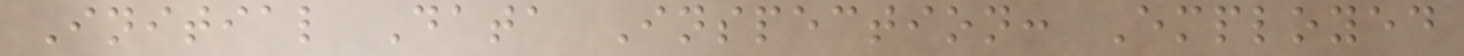Initial Data Inspection: Employed
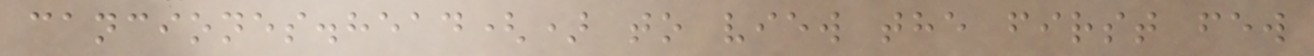canciones.head() to view the first few
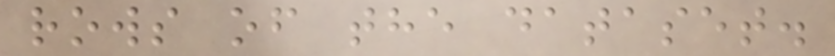rows of the dataset.
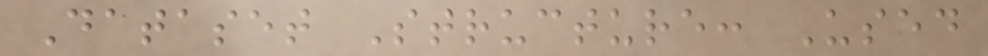Dataset Structure: Used
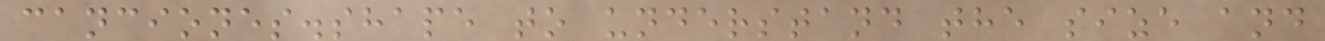canciones.shape to understand the size and
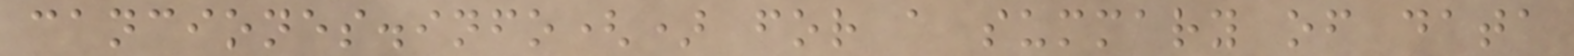canciones.info() for a summary of data
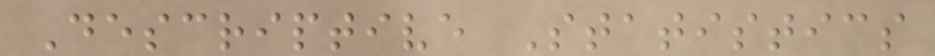Descriptive Statistics
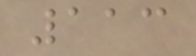113
